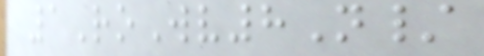1RoWv8N/
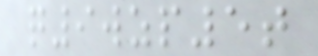q9wzp5t
